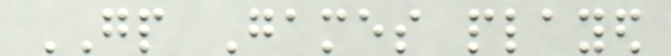GP Games played
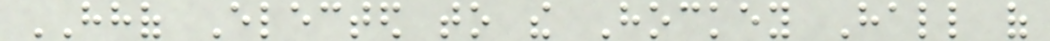HHOF Elected to the Hockey Hall of
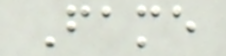Fame
